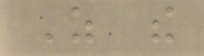As the
